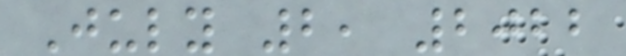July 2, 2022
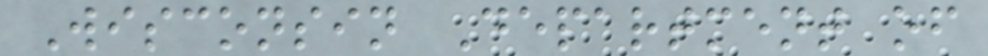Wisconsin Department of
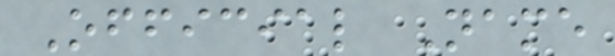Official Name
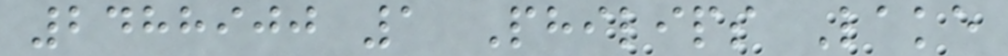2488900 1 Philips Lake
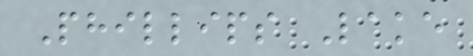Phillips Lake
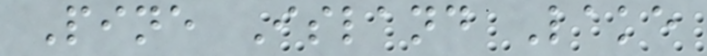Pine Island Lake
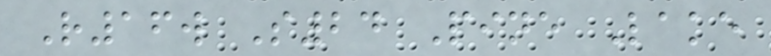R16w S24 Pine Lake
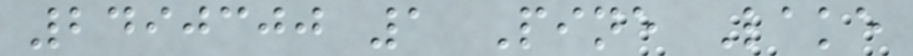2490300 1 Pine Lake
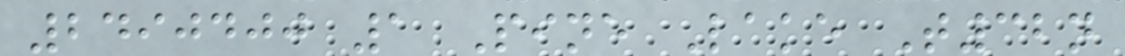2490400 1 Pine Lake T32n
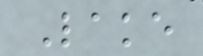Lake
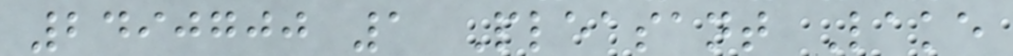2490700 1 Pleasant Lake
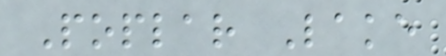Poplar Lake
